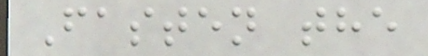Fasten the
